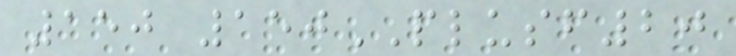150 150PLUSF20
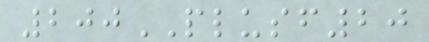200PLUSF20
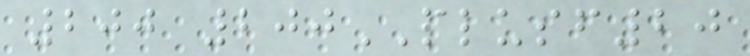200 200PLUSF20
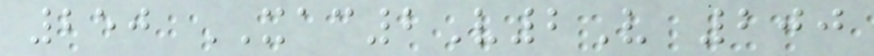250 XAC2V2V 200
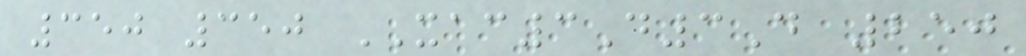350 350 XAC3D3D 250
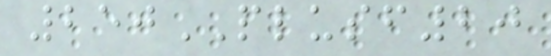250PLUSF20
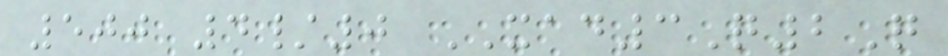500 4/0 XAD3Q2Q
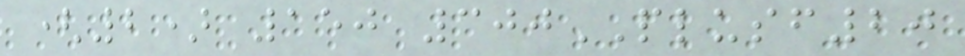(2) 150 300PLUSF20
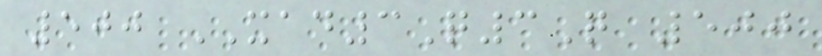500 XAD3Q3Q 500
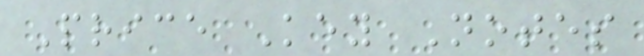Price Key Notes
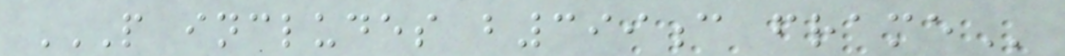P INCLUDES B399C FRAME
